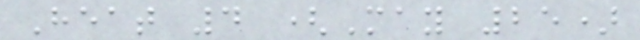Heat 4 (May 25)
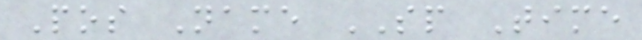Pos Name SP Time
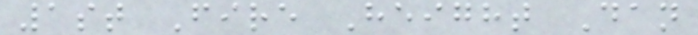1st Fire Height Dan
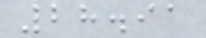28.91
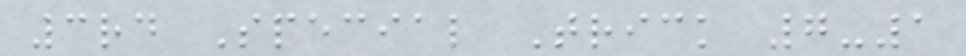3rd Special Trick 7-1
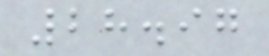28.97
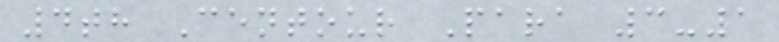4th Centour Para 3-1
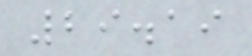29.19
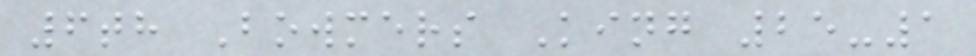6th Bowmers King 25-1
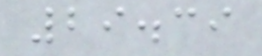29.39
